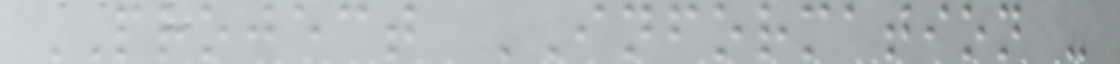PROJECT INFORMATION -
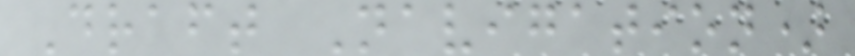Draft Navigation)
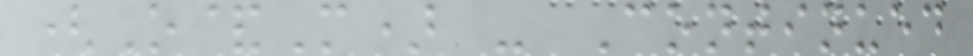(O&M) - Continued
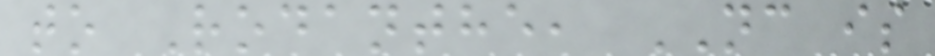to Rodanthe, NC is
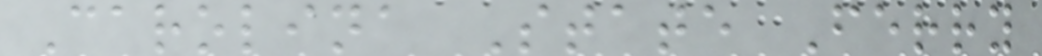Carolina State Ferry
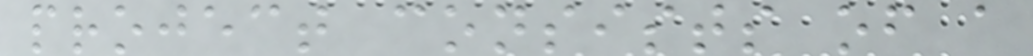project consists of a
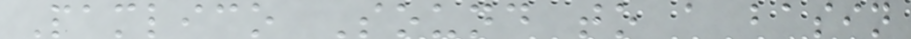Pamlico Sound to a basin
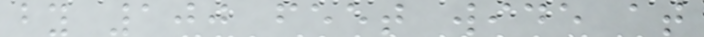by 100 feet wide at
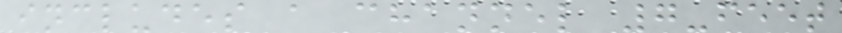includes a channel 7-feet
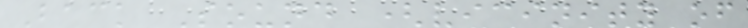Back Sound (vicinity of
